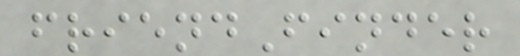friendFinder
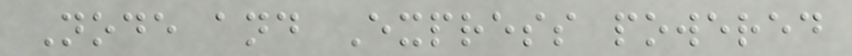Node and Express powered
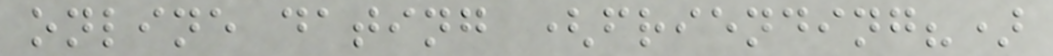online dating (friending?)
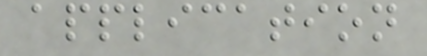application
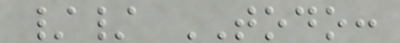// TODO:
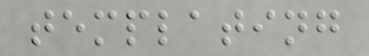templating
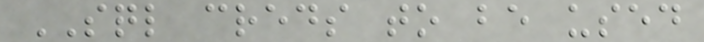SQL creds to be used
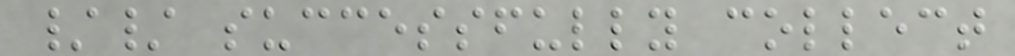// successfully collect
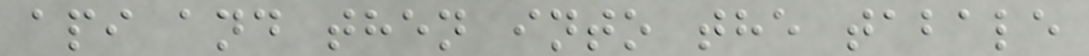api and then into the tabale
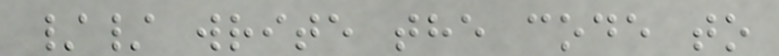// write the code to
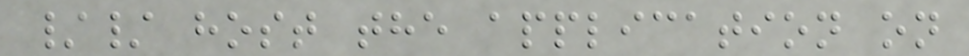// host the application on
